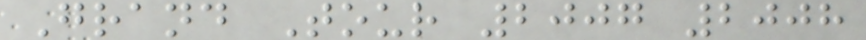Grand Tour 2007 2008
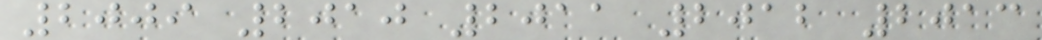2009 2010 2011 2012 2013
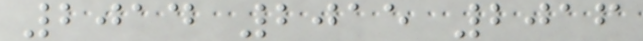2014 2015 2016
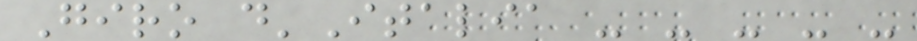Giro d'Italia - - - - -
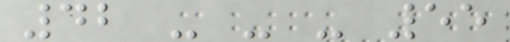42 - - - 55
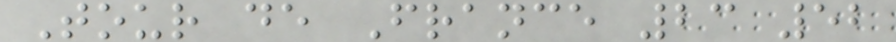Tour de France 23 52
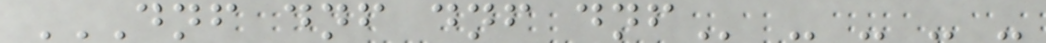DNF DNF DNF DNF - - - -
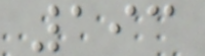193
